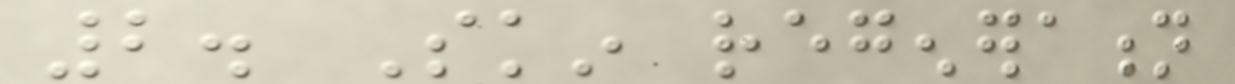2. Skin regeneration
